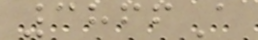3866A
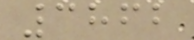3862
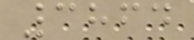3864
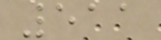511
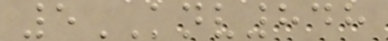5KNV848
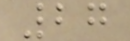27
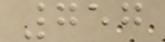757
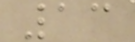13
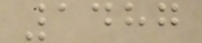1487
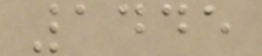1445
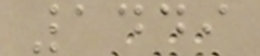1449
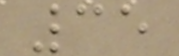35
